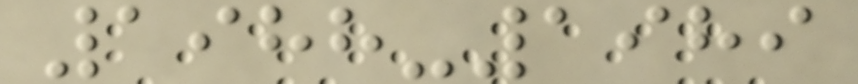1988-1989
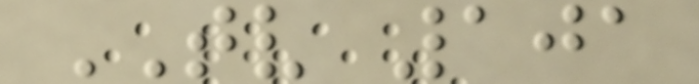TV 101
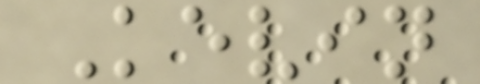Kevin
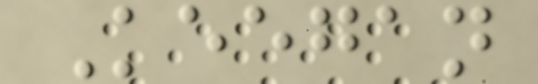Keegan
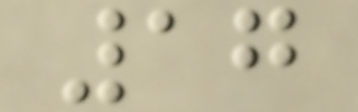17
